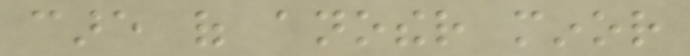care of another minor
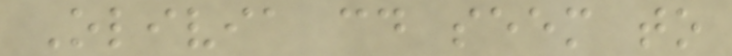Olivia could seem to
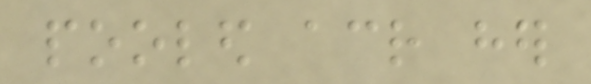pooled across her
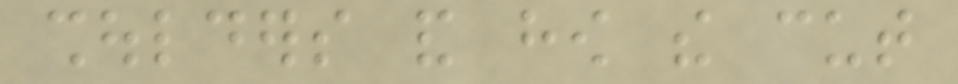shoulders and how the cut
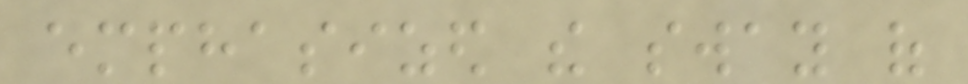emphasized the sway of
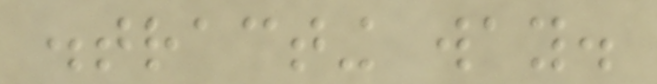distracting way.
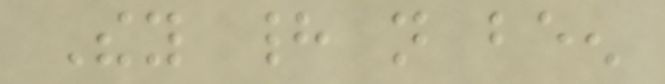They had not been
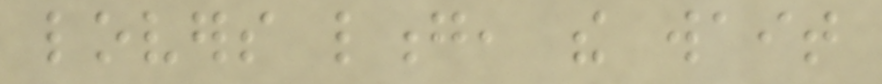lovers long, the wait
